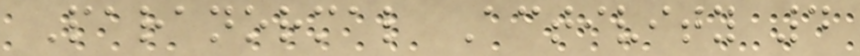Paranormal Activity 4
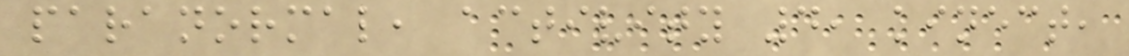paranormal, activity 4, kinect,
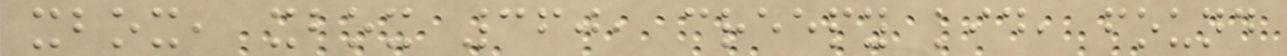xbox, xbox 360, creepy kid, found
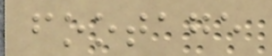footage
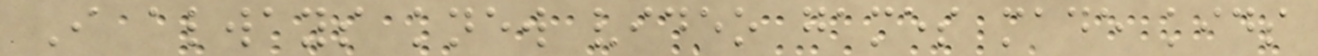I always knew video games made kids
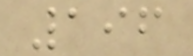196
